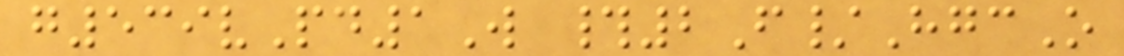g539vPd1W #2F/HgcO
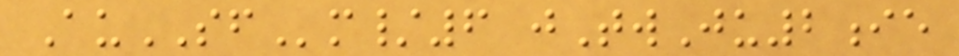AuSFm/6 jTwJu2ie
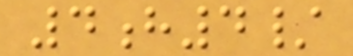4h4/
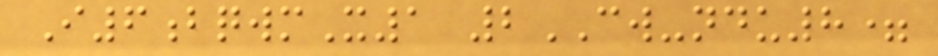I6bqwmX1 2CW-ndu8=
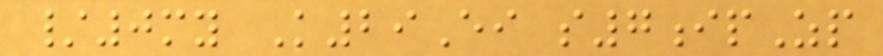/0my K29Ei s7ipZp
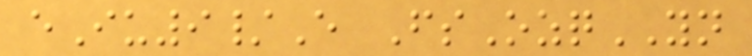eIu9/E FsOzqYN
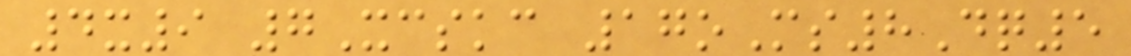4x9 7Xcskc 17oMs8Dq5
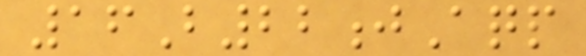16B22jAqp
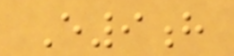E9h
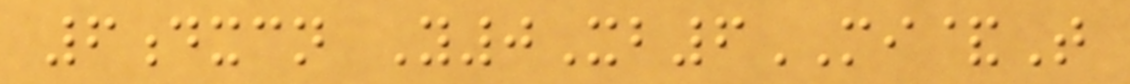6dxcn Y0Xb6MI&T
